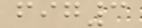fig3
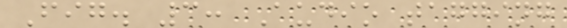Fig. 3: Audio tagging
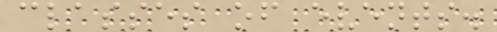classes of events.
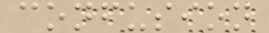confusion
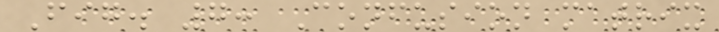Fig. 7: Confusion matrix
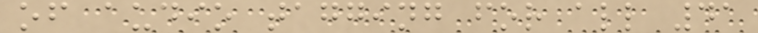of audio tagging for all 41
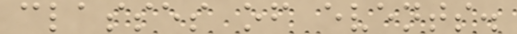classes of events.
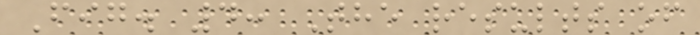Fig. 4: The results of
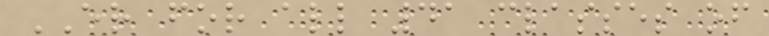ER for all 41 classes of
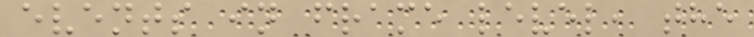events in frame level, the
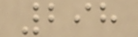298
